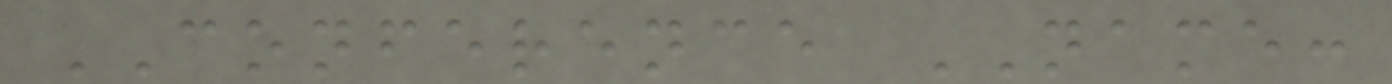CONFERENCE NAME:
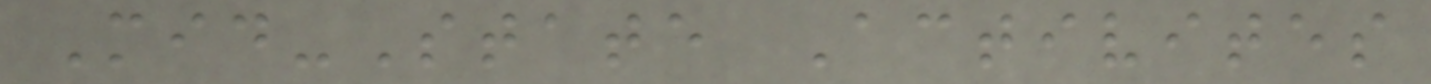Mid-State Activites
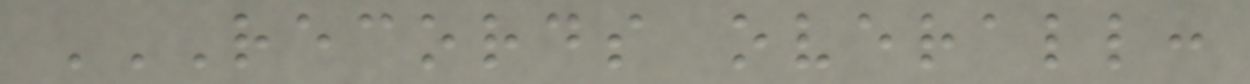RECORDS OVERALL:
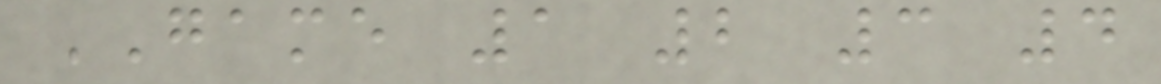GAME 1 2 3 4
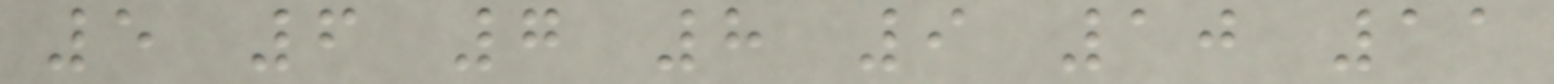5 6 7 8 9 10 11
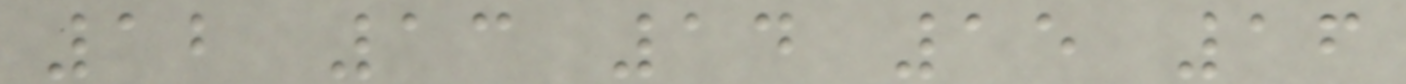12 13 14 15 16
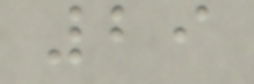29
